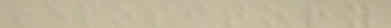repository
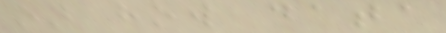on how data
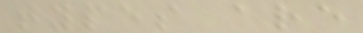types are
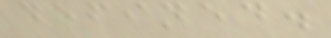defined.
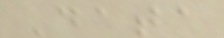Data
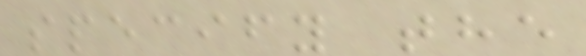specify the
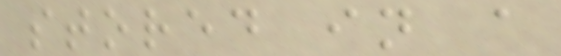stored in a
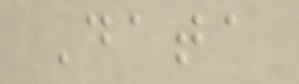Data
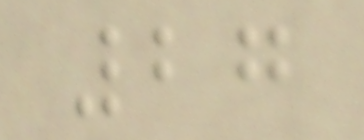27
